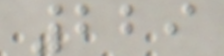229
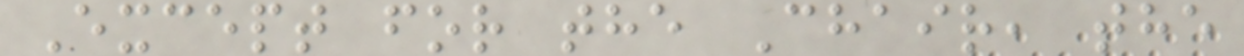Except for the Chair, the
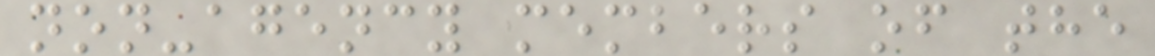non-agency members of the
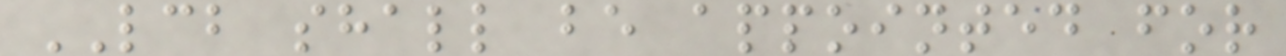LCB shall be appointed for
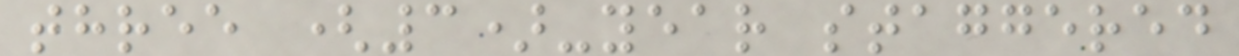three (3)-year staggered
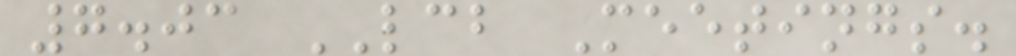7.03 LCB Meetings.
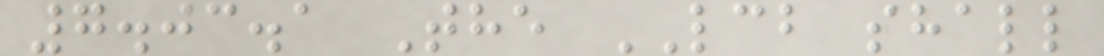7.03.1 The LCB shall
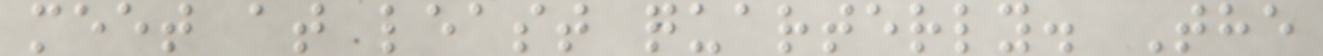meet at least quarterly. The
